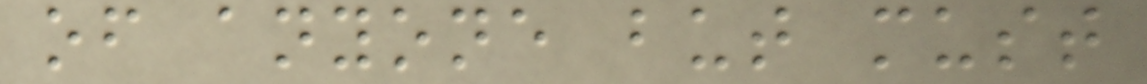of anyone but must
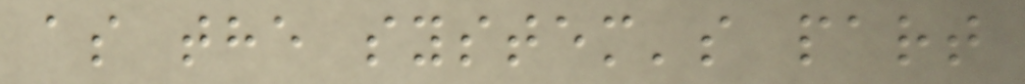as the system's part
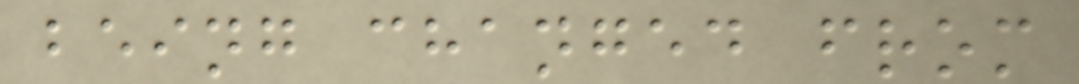being changed from
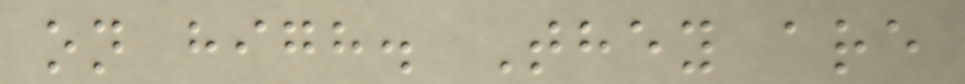on high. They are
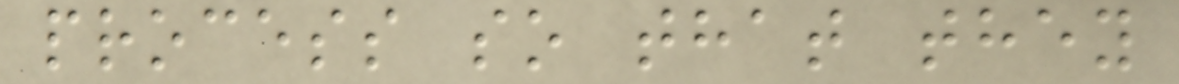process so that they
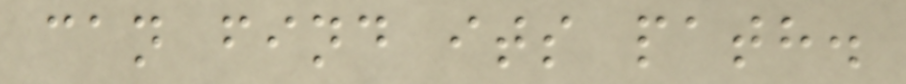can find its path.
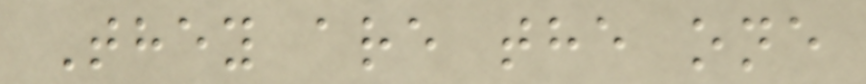They are the one
